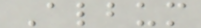Album
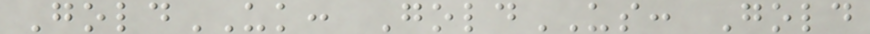GoldUK: GoldUS: Gold
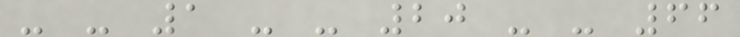- - 1 - - 20 - - 66
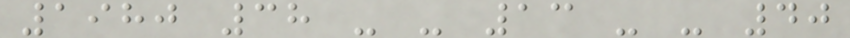1980 38 - - 13 - - 40
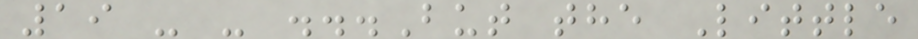19 - - ...But the Little
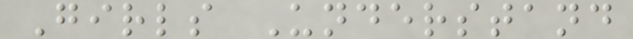Girls Understand
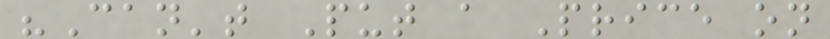"Can't Put a Price on
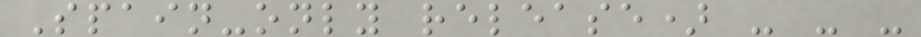Spain-only release) - - -
